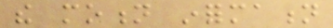the motion information
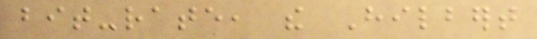bit-rate, the Hilbert
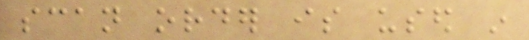scan order is used in
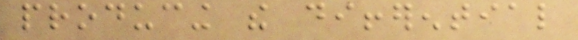producing the differential
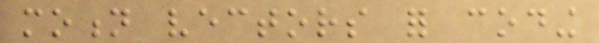motion vectors for coding
